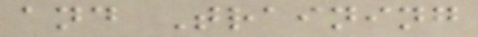and Training
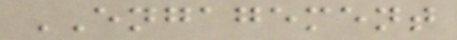ENGAGEMENT
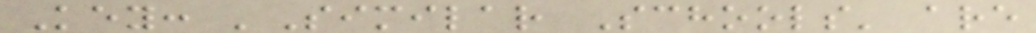Key: 'Similar Schools' are
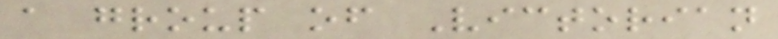a group of Victorian
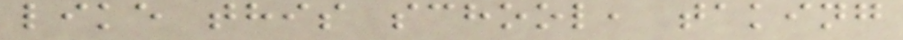like this school, taking
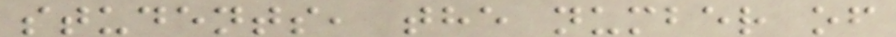students, the number of
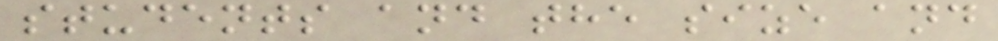students and the size and
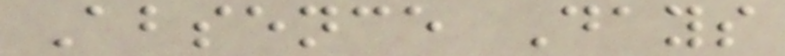Absence Days
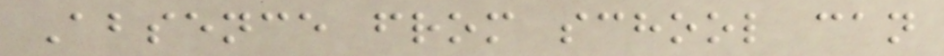Absence from school can
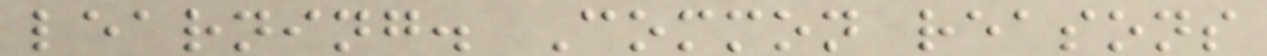learning. Common reasons
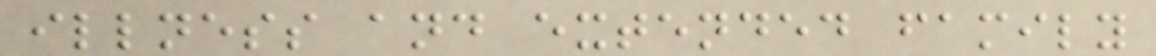illness and extended family
